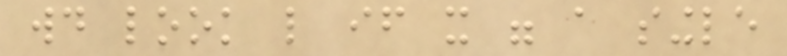would look like if it were a single
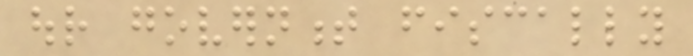our government fiscally
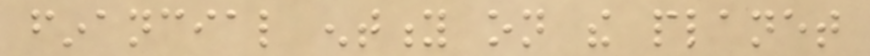financial entity on the planet
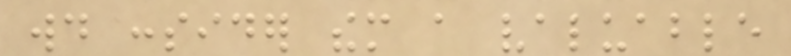would consider them a valuable
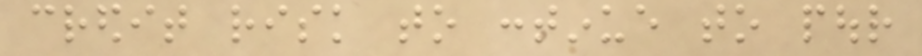credit risk to continue to pour
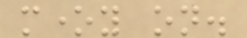money on.
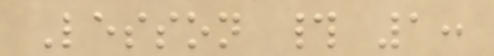Lesson # 1:
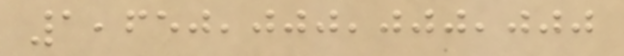1,650,000,000,000
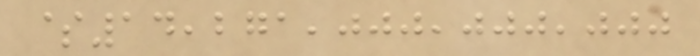$14,271,000,000,000
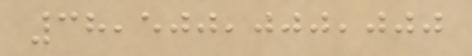38,500,000,000
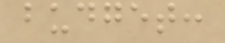budget:
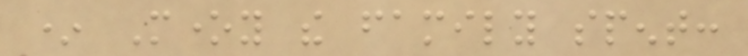* Money the family spent:
